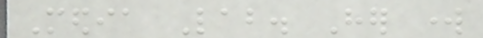Media Lab. Her work
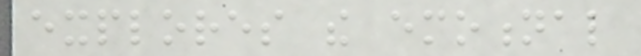explores the emotional
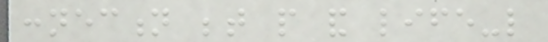connection between people and life-like
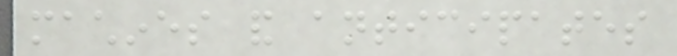machines and anticipates
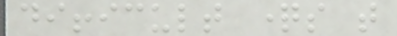difficult questions that
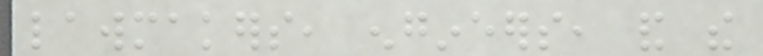lawmakers, engineers, and the
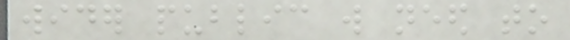wider public will need to
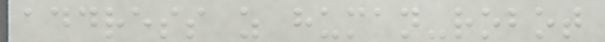address as human-robot
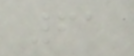61
